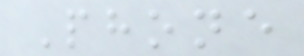Phone
